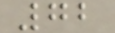72
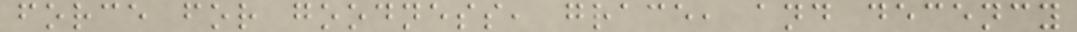force for goodness, grace, and decency
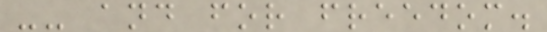-- and for freedom.
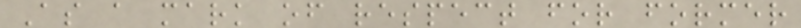As a mark of respect for former
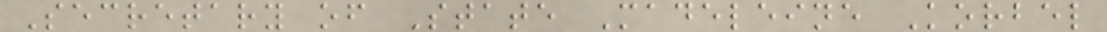Secretary of State Madeleine Korbel
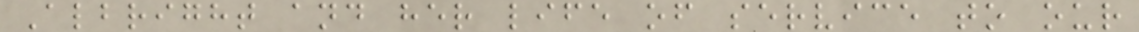Albright and her life of service to our
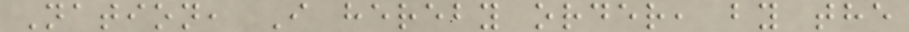Nation, I hereby order, by the
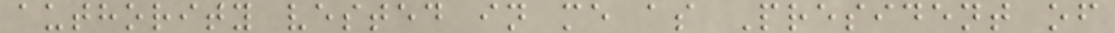authority vested in me as President of
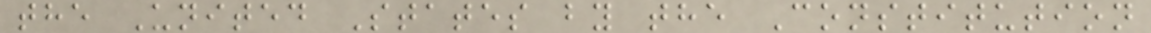the United States by the Constitution
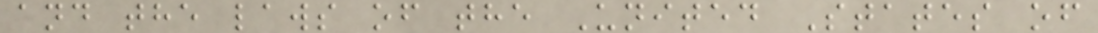and the laws of the United States of
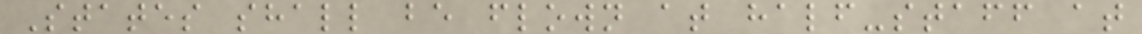States shall be flown at half-staff at
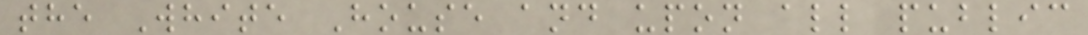the White House and upon all public
